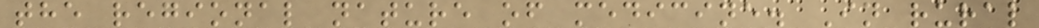the regional nature of medicine. In rural
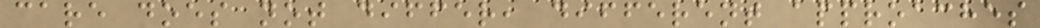care does not differ, different approaches
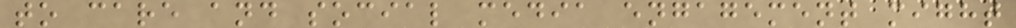to care and social media engagement might
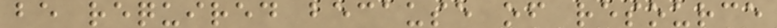be required because of resource
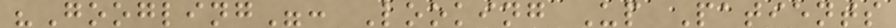"Googling": Looking Up Patients
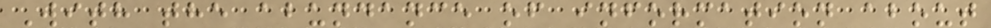With the abundance of information about
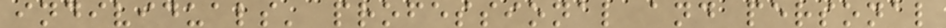individuals' professional and personal
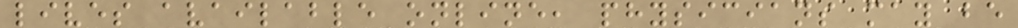lives available online, physicians may be
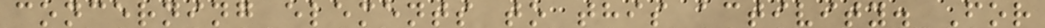concerning elements to this activity. For
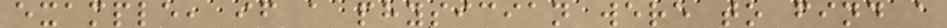example, if a physician were to find a
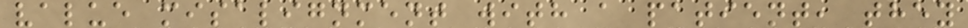value misalignment with a patient, they
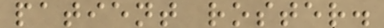patient roster.
